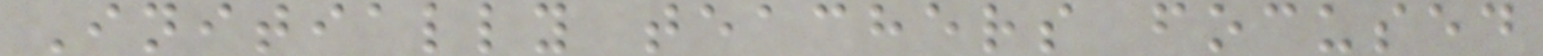Initially teachers focused
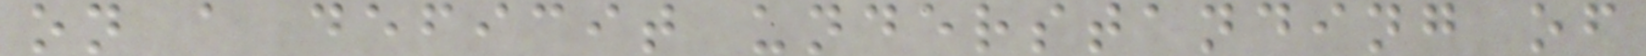on a deficit understanding of
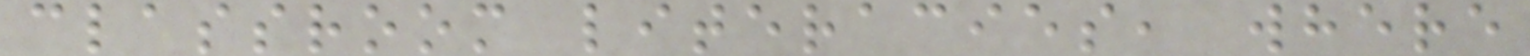classroom literacies, where
